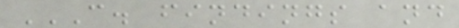C. FINDINGS AND
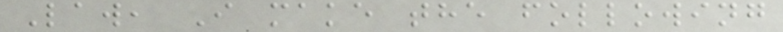Law, I make the following
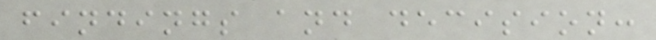findings and decision:
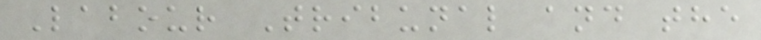Labour Tribunal and the
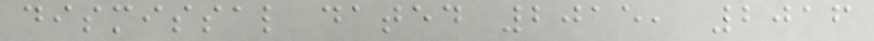dismissal dated 2015, 2016
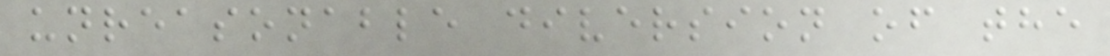unreasonable diversion of the
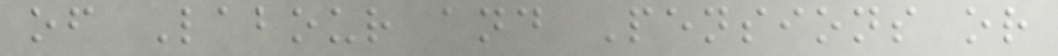of Labour and Pensions or
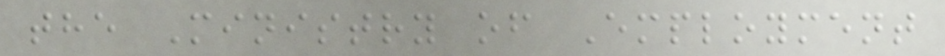the Ministry of Employment
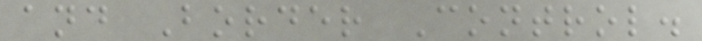and Border Control.
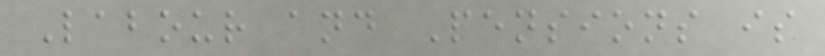Labour and Pensions is
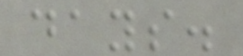days.
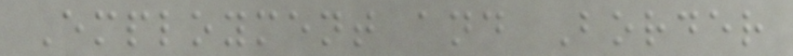Employment and Border
